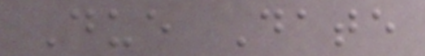Due Date
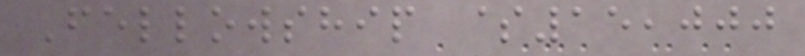Fellowship $15,000
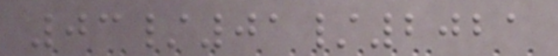03/01/2021
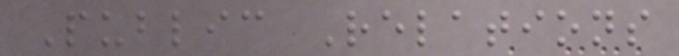Public Relations
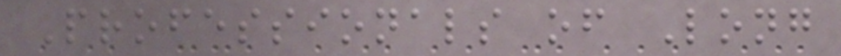Professionals of Long
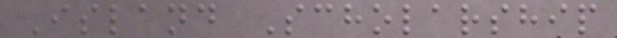Island Scholarship
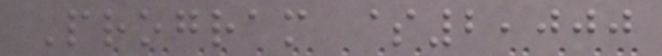Program $2,000
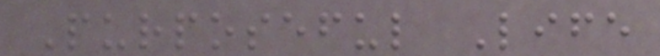Purposeful Life
